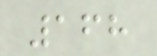168
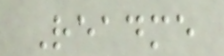Readme
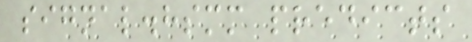signal.hsmm predicts
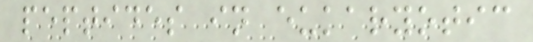peptides in eukaryotic
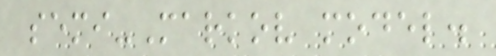semi-Markov model.
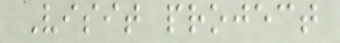Visit project
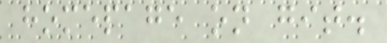homepage on git.
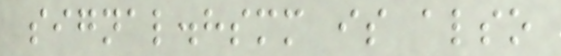signal.hsmm is also
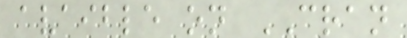avaible on CRAN
